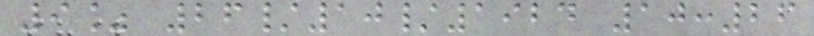9% 26/10/1924 10:26
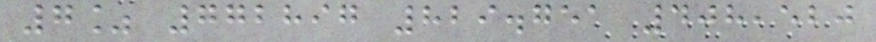7% 772897 829.751 408,520
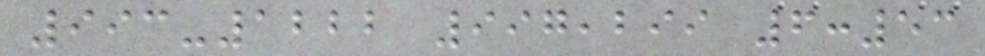993-1222 997,299 6:53
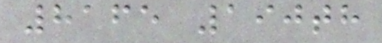8165 190th
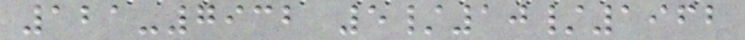121-7932 5/10/1962
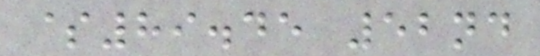$89.45 52nd
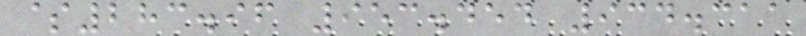$283.96 953.454 934.311
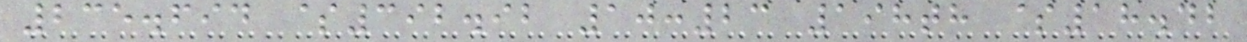235.694 $392.92 10:23 198th $18.42
